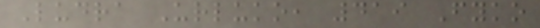Ludra Urluko, 419 Fyko
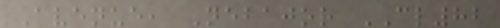Avenue, Nebajor CL82
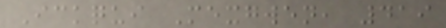Ickqui Mexgwen, 419
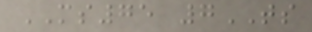MS75 7TS
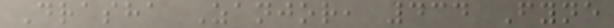Drasha Zanjor, 434 Fyne
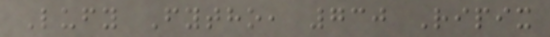Lufy Fytho, 730 Ripix
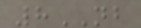8NB
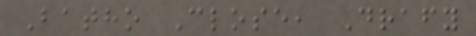Batho Close, Drafy
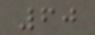60
